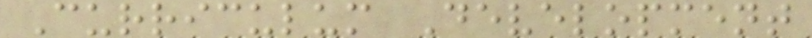Curriculum Development
